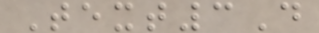Text3D
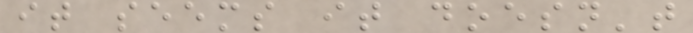it seems it doesn't
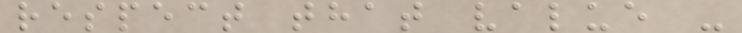respect that value -
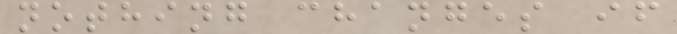nothing changes if
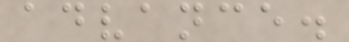advance.
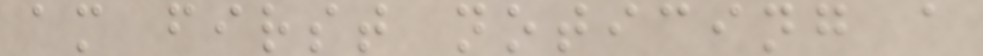am first noticing a
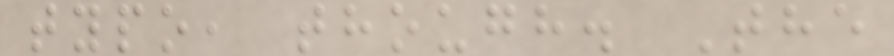typo, though. The
